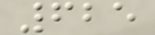625
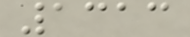1313
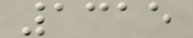1315
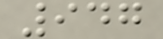947
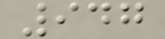947
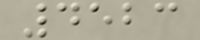4523
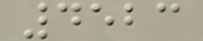4523
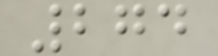274
